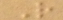R
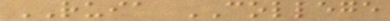RUIA COLLEGE
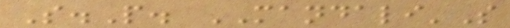S.P. MANDALI'S
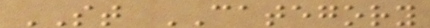ST CATEGORY
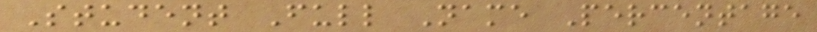Student Full Name Percentage
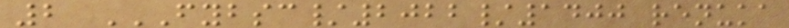2 FYBSC/2022/1400 RENUKA
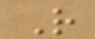R
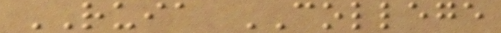RUIA COLLEGE
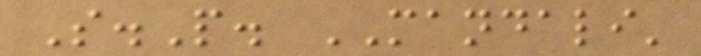S.P. MANDALI'
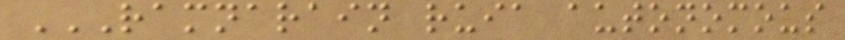RAMNARAIN RUIA AUTONOMOUS
